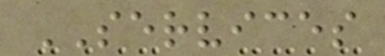SERVICES
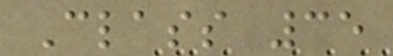Class 35
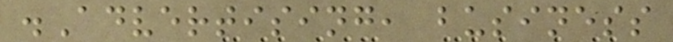.Advertising, business
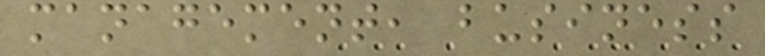management, business
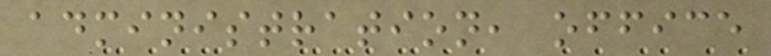administration, office
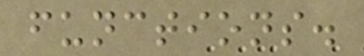functions.
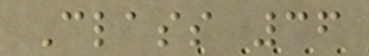Class 36
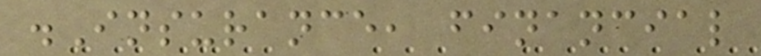.Insurance, financial
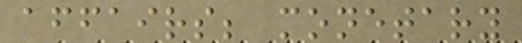affairs; monetary
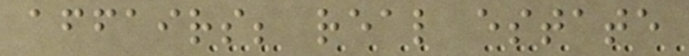affairs; real estate
